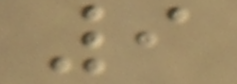9
